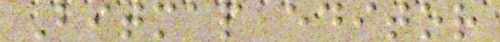Bitmap editor
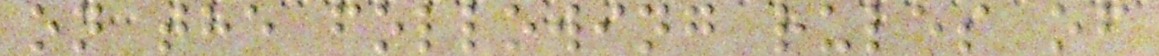on the following rules of
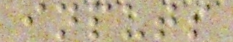inputs
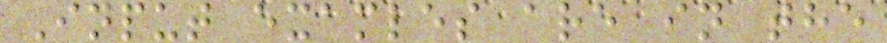Input examles are in the
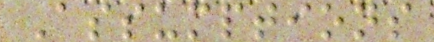Assumptions
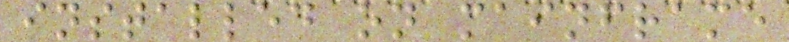installed on mainframe
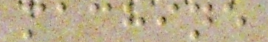machine
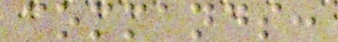commands:
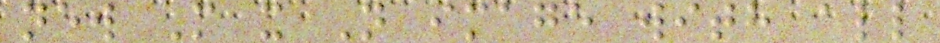new M x N image with all
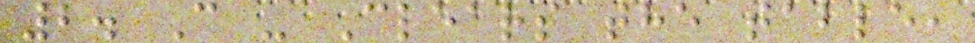2. C - Clears the table,
